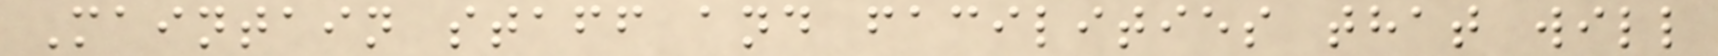Maintain staff and facilities that will
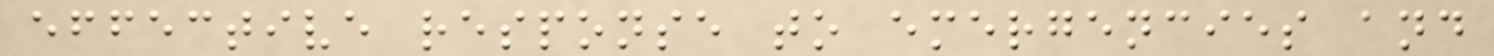effective response to emergencies and
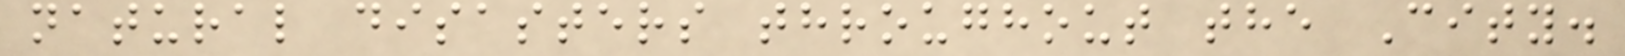natural disasters throughout the City.
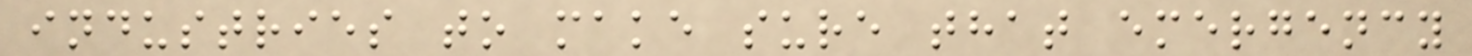industries to make sure that emergency
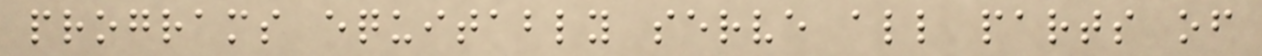programs equitably serve all parts of
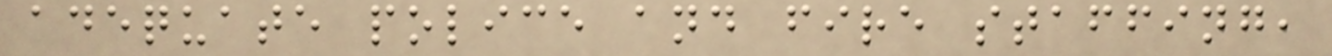adequate police and fire staffing,
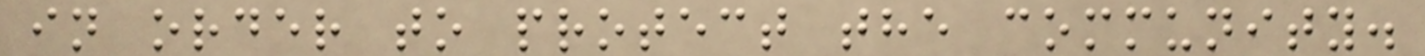in order to protect the community.
